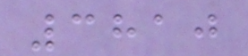3810
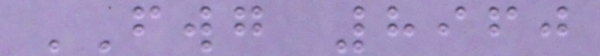FWG 8960
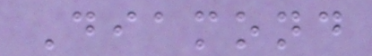Diamond
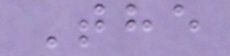The
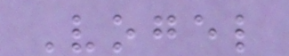Vogel
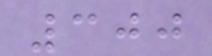300
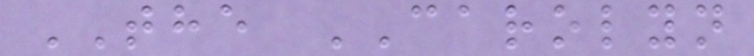THE CAROLYN
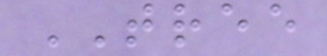TREE
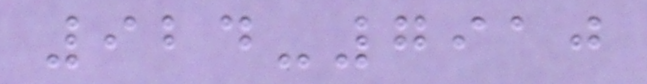924-7910
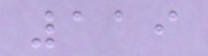119
